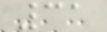31
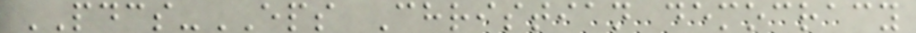PDCS-EPS Christian democracy
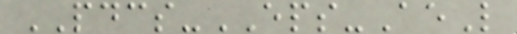PDCS-EPS-AeL
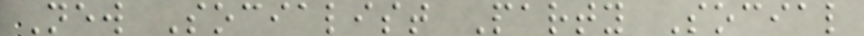New Socialist Party Social
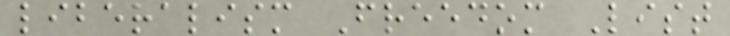liberalism Freedom List
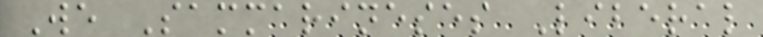We Sammarineses Liberal
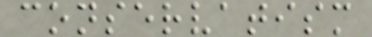conservatism
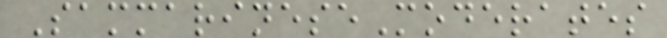SammarineseModerates
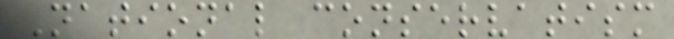National conservatism
